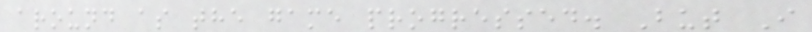around as the game progressed. But I
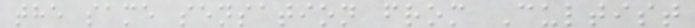the same sensation from Cultist
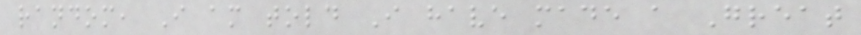random, I am told I have made a Great
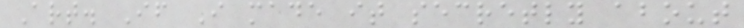Art. If I made it secretly about
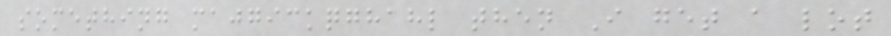something majgickqghahl then I get a lot
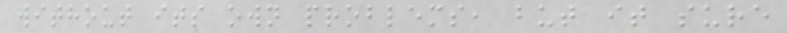without its own problems, but it sure
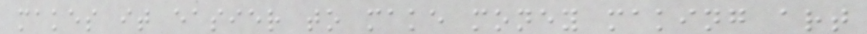makes it easier to make money making art
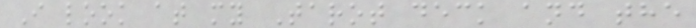I look at my Tarot deck and the
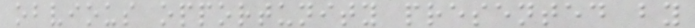obvious opportunity presented by
